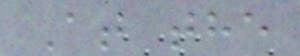At the
